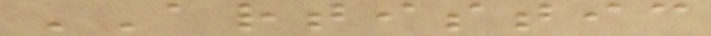ARTISTIC
